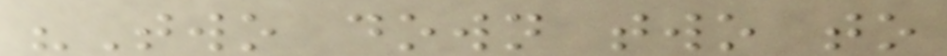"Two down two to
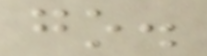go.
